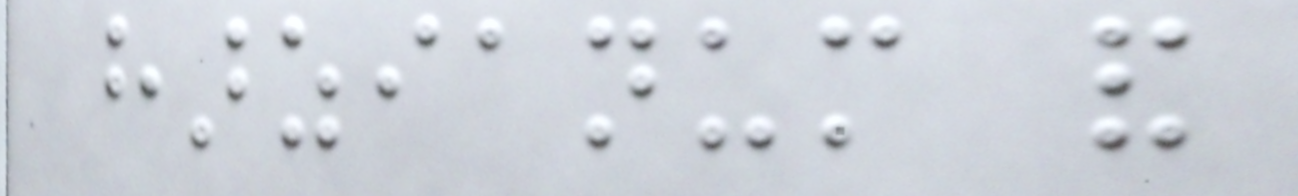harzianum and
